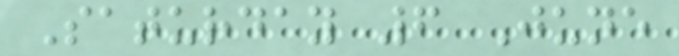Saturday 6 June
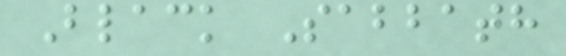Black Sabbath
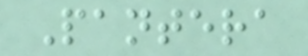Pantera
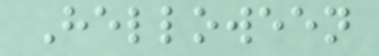Helloween
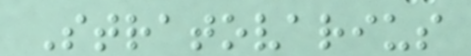Stratovarius
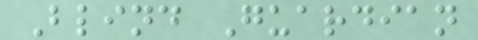Blind Guardian
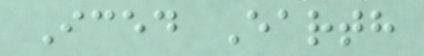Iced Earth
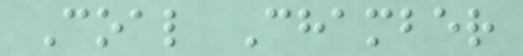Coal Chamber
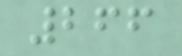266
